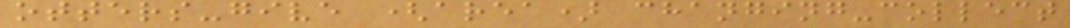otters-give (area) changing-collect
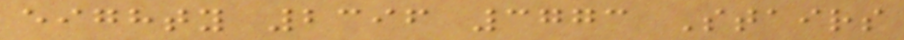eighty 2396 3773 Stairs
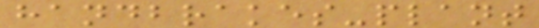handbrakes-plant
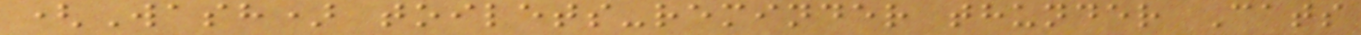(Wash) toilets-reminder thunder Cats
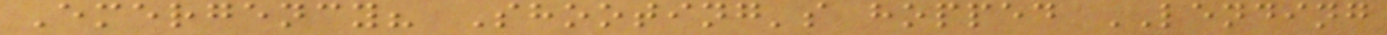Emergency? Shooting's hopped LENDING
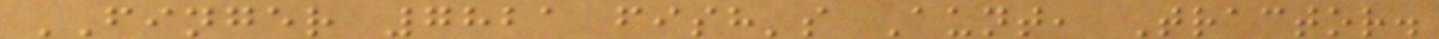FINGER 7821 fish's Aunt, Tractor.
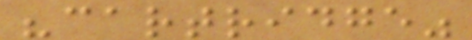"cartridge"
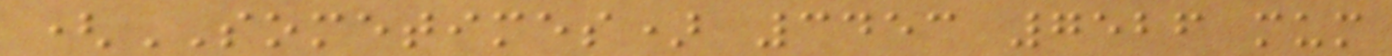(SOMETIMES) 3453 7526 mum
